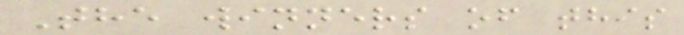The winners of this
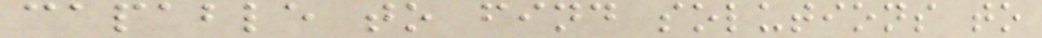capable to find solutions to
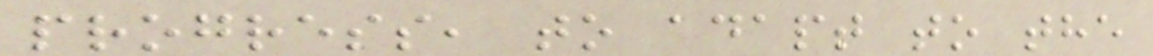progress, to adapt to the
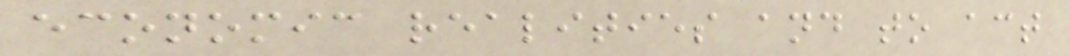economic realities and to act
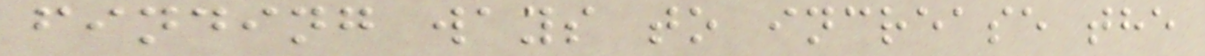finding ways to increase the
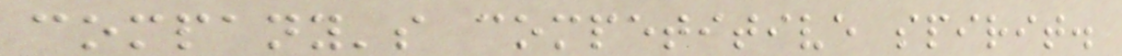company's competitive spirit.
